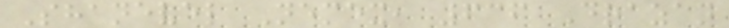Shanevel Nemex, 636 Drazan
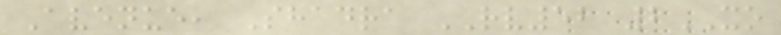Avenue, Shadra RV52 2XO
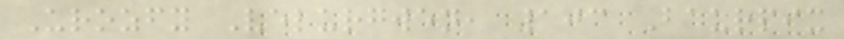Urozfy Velurgwen, 103 Baurpix
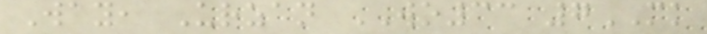Way, Urzan WO33 7MK
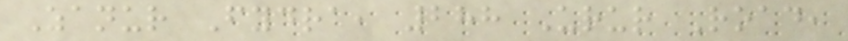Zanur Fydra, 288 Urur Road,
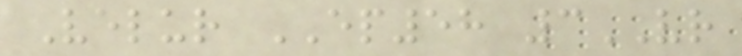Velur EP58 3VR
